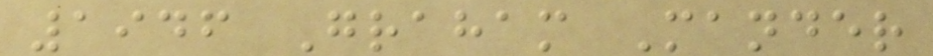1946 Graham Mander
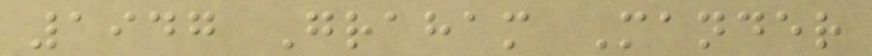1947 Graham Mander
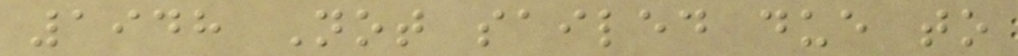1948 Not sailed due to
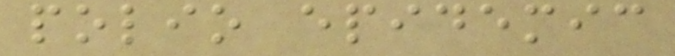polio epidemic
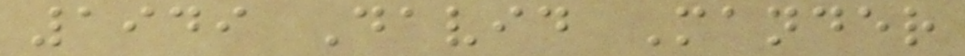1949 David Mander
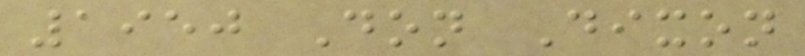1950 Don Dixon
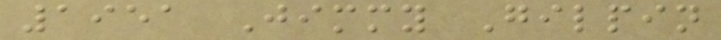1951 Jimmy Gilpin
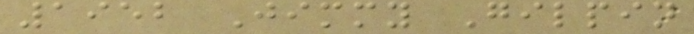1952 Jimmy Gilpin
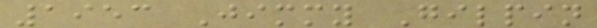1953 Jimmy Gilpin
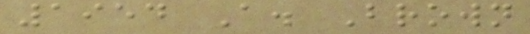1954 A. Brown
